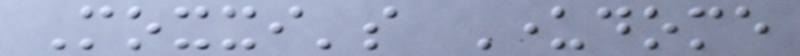Moxxi's Underdome
